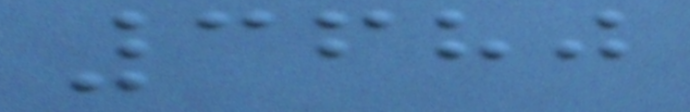3680
